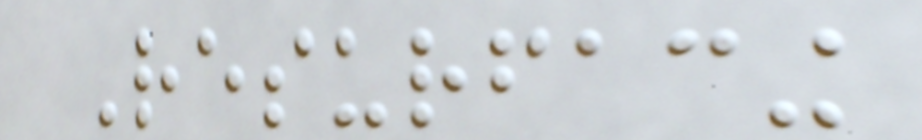Resurfacing
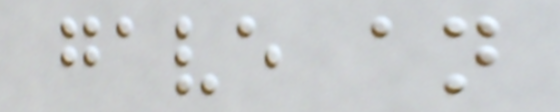gave an
